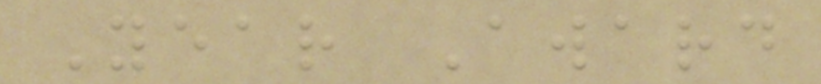Year Award
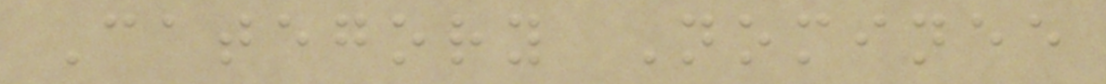Category Nominee
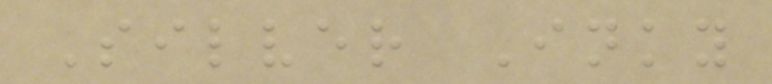Silver Inky
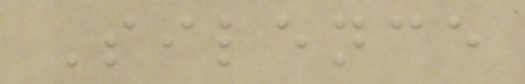Silence
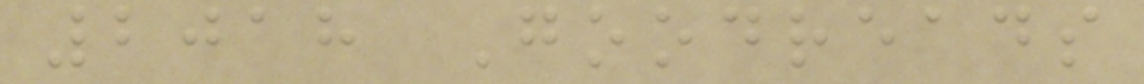2018 Goodreads
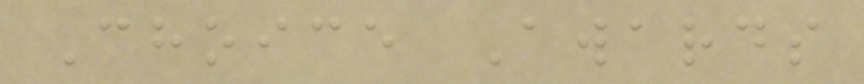Choice Awards
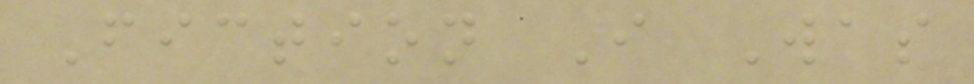Fiction I Was
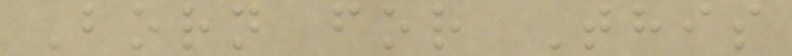Born for This
